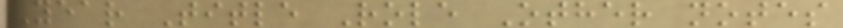Year Title Role Other notes
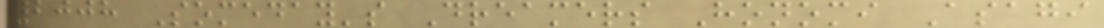2008 Someday's Dreamers Honomi Asagi
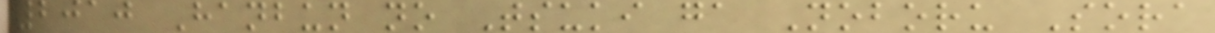2010 Hanbun no Tsuki ga Noboru Sora
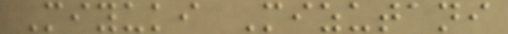Miyuki Mizutani
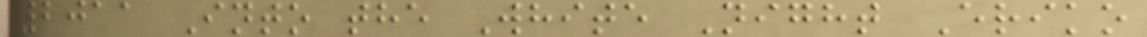2011 Into the White Night Eriko
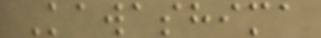Kawashima
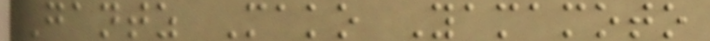Gantz Mako Yamamoto
